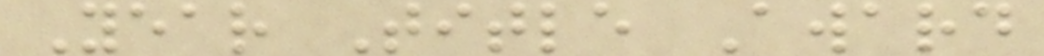Year Title Award
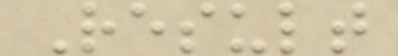Result
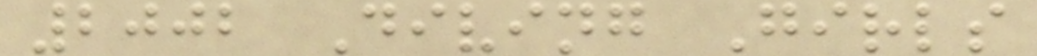2002 Diving Girls
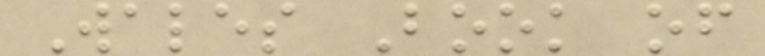Wales Book of
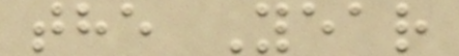the Year
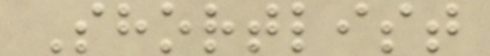Shortlist
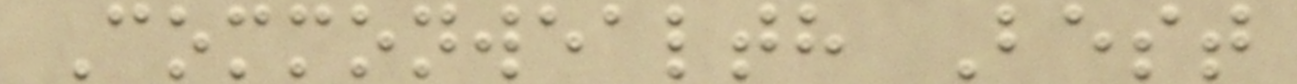Commonwealth Best
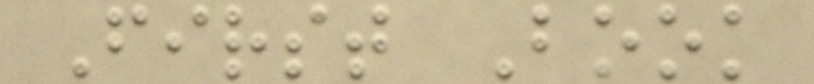First Book
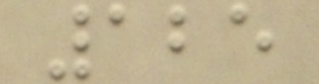125
